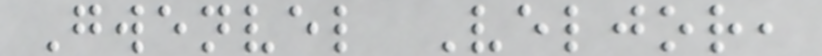Gwenvel Veljor,
